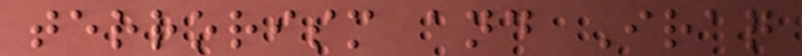terrorism and Iraq
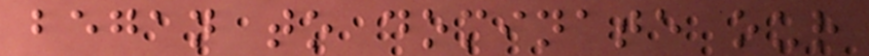began to dominate our
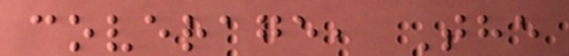coverage, The
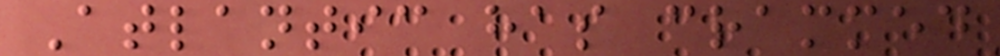Atlantic has crammed
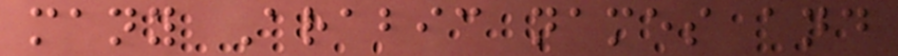many Arabic names and
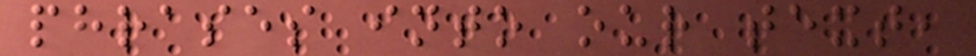phrases into our text,
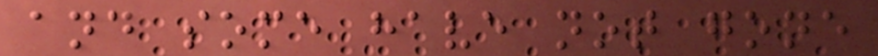and some have not gone
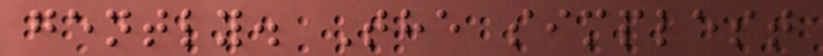gently. The simplest
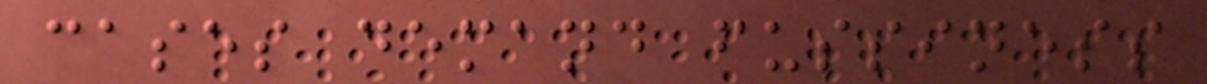cases demand fussiness
